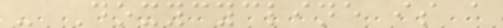- Doxycycline is a
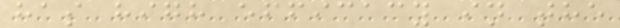has high efficacy in the
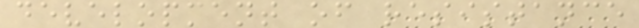development of resistance
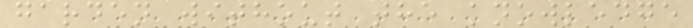garden without the knowledge
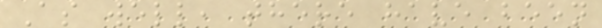As well, there have been
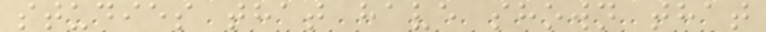studies that have shown that
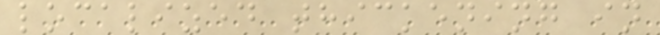localized thickening in
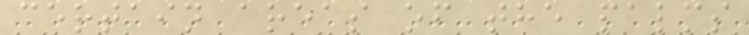certain areas of the palms
